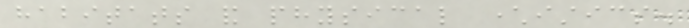habitats and physical characteristics.
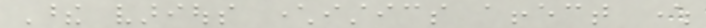These various characteristics affect where
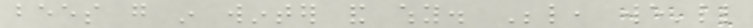bees go in winter and why. Below, we'll
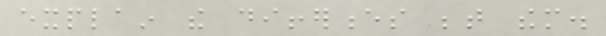explain the differences between them.
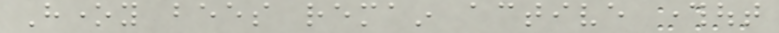Honey bees remain active throughout
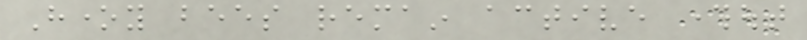Honey bees remain active throughout
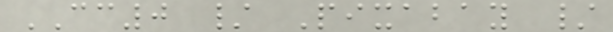CC0 / Pixabay /
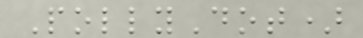PollyDot)
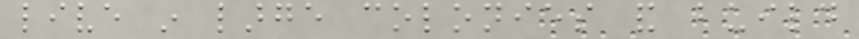live in large colonies and build
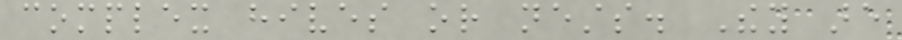complex hives or nests. They are
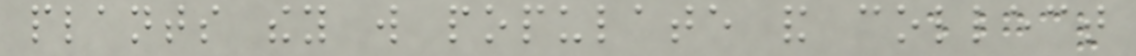plants they will populate and collect
